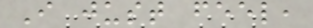I just feel,
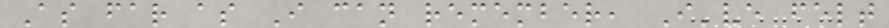As far as I can remember, I've felt
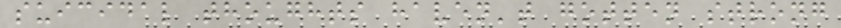suicidal thoughts haven't gotten strong
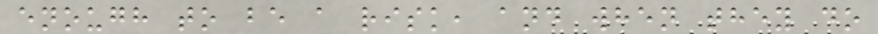enough to be a risk, and when they do
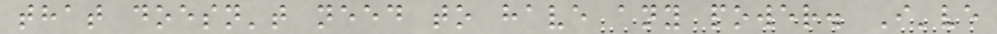that doesn't need to have any power. I've
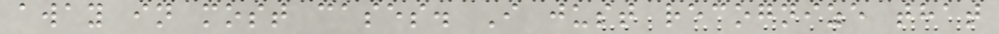away in most cases. I just recognize that
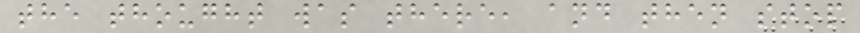the thought was there, and then stop
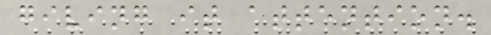giving it attention.
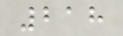218
